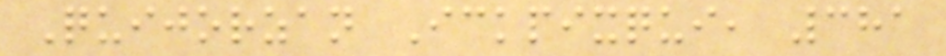Quijorzan Ickpixqui, 381
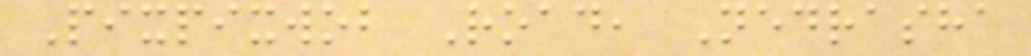Pixpixwob Road, Nedrasha
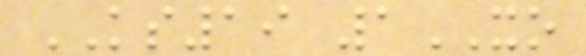KS19 1XO
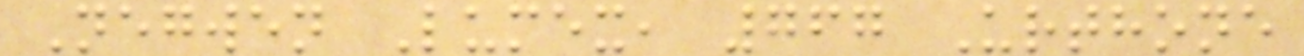Negwen Lumex, 767 Urthone
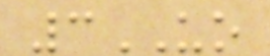3UO
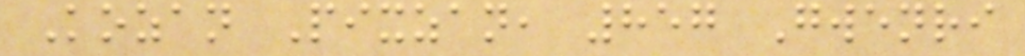Kozan Pixzan, 857 Gwenri
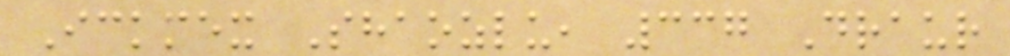Ickmex Shaozlu, 337 Draur
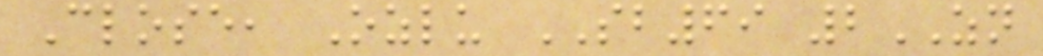Close, Ozlu SB69 2ZN
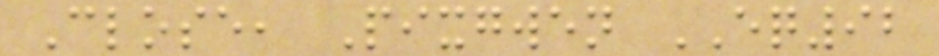Close, Pixgwen EQ92
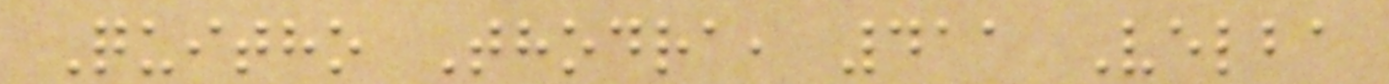Quitho Thodra, 411 Velba
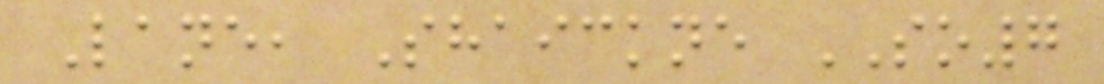Lane, Shaickne SO7
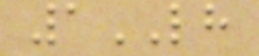1LH
